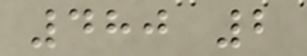480 2
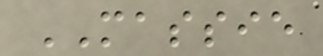MASSIE
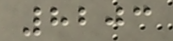8203
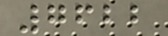7622
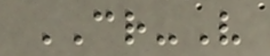CR-V
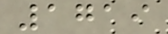1719
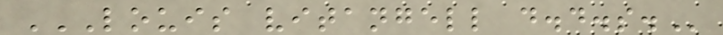LOUIS VITANGELL D.D.S.
